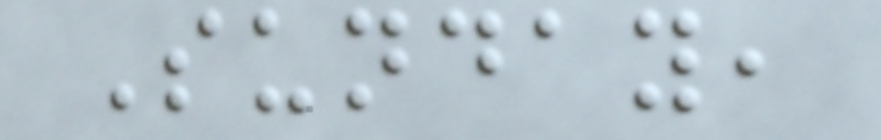Sunday,
